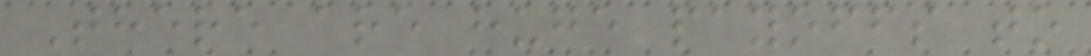There are huge payoffs to
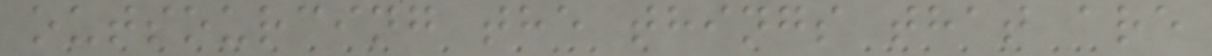outsourcing the things that are
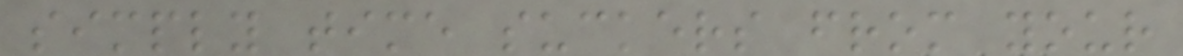simply time suckers from your
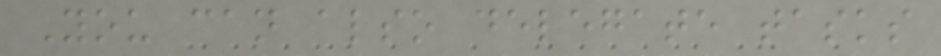You can also delegate tasks
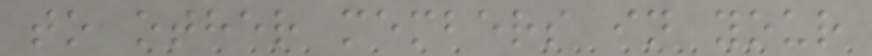to other members in your
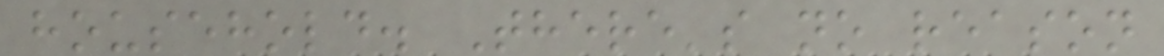household. There's no reason
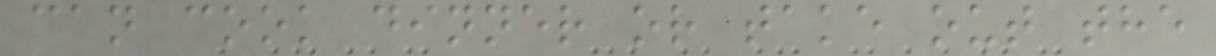can cook dinner or take out the
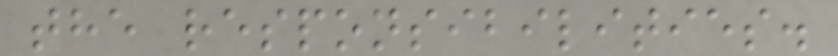the responsibilities.
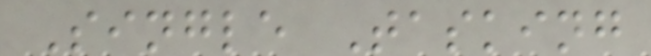Single Tasking
